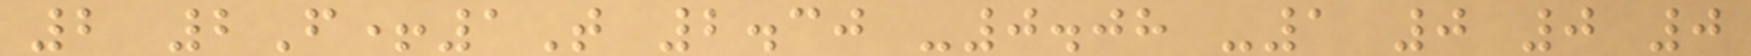2 2F+1T 2.30 -0.08 -1 0 0 0
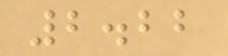2.22
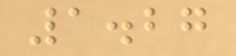1.27
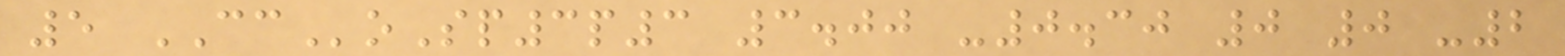5 CCoSp3p3 3.00 -0.30 0 0 -2
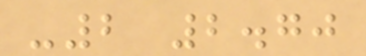-2 2.70
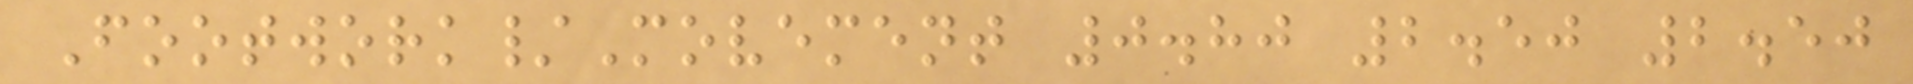Footwork/Movement 0.80 2.50 2.50
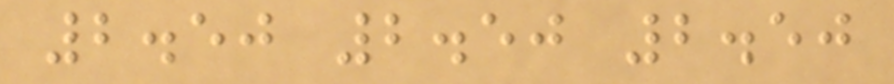2.50 2.50 2.50
